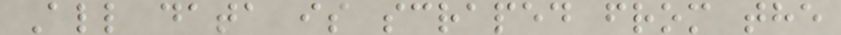All data is scraped from the
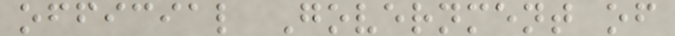official Government of
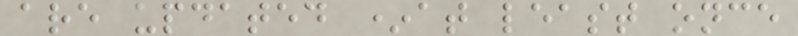are updated *at least once
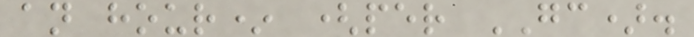an hour* (per GC).
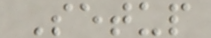Setup
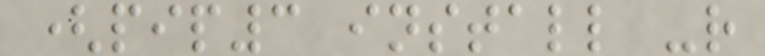(pip3 install -r
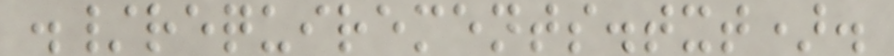./requirements.txt).
